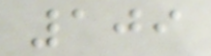109
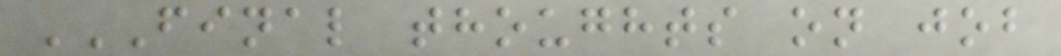FINAL THOUGHTS ON JOB
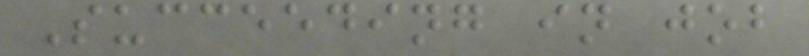Succeeding in job
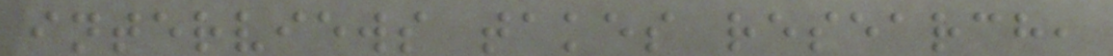interviews takes research,
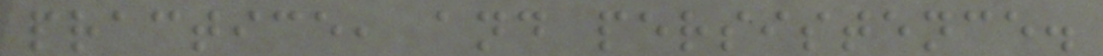practice, and persistence.
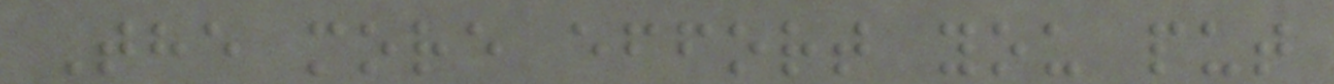The more effort you put
